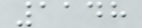1148
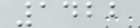1422
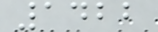1422
